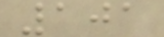101
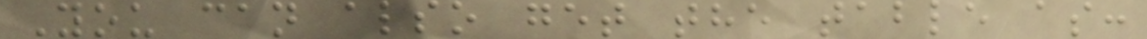You can also get the table as:
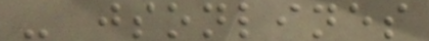- jsonlines
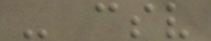- csv
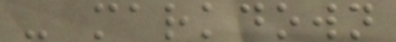- markdown
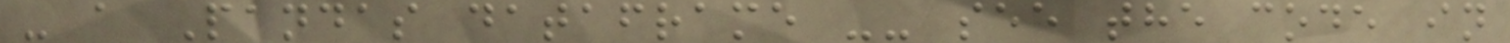- a Pandas dataframe -- see the code in
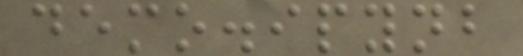demo.ipynb
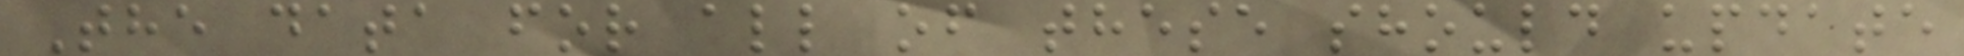The data for all of these should update
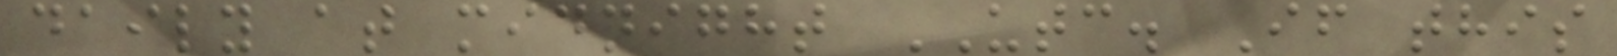daily at midnight UTC. If this
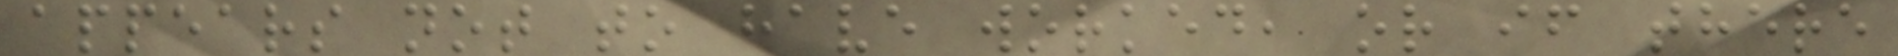appears not to have worked, or if there
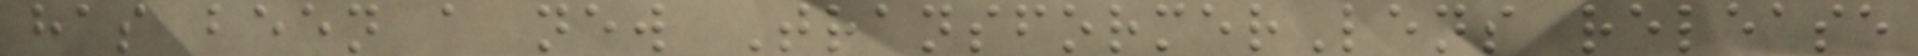has been a new TransformerLens release
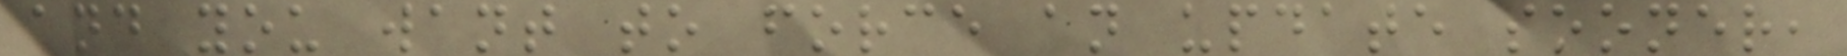and you want to force an update sooner,
